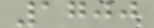1700
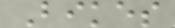Bikes
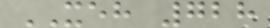XEH 728
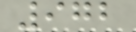972
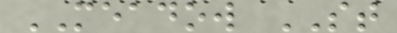MEADOW ST
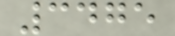3475
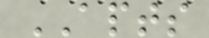APTS
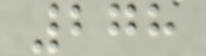278
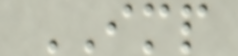IMP
